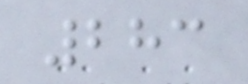283
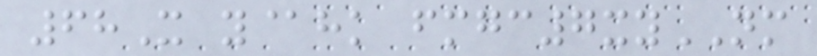68X y@hk fmgc7xyNM
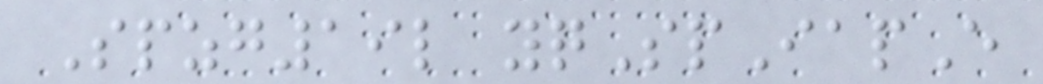Spzg19l yqSpIapE
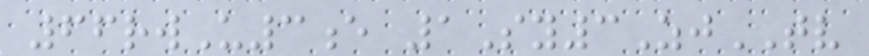66rwU3e 1Sy3ZjTV
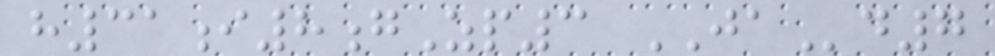h31i8gZp3 JAd7
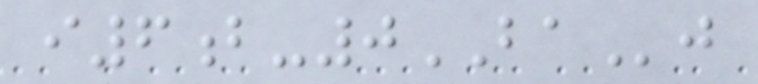i6b-0BAj
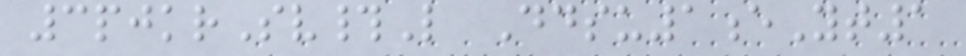3pjkrSv#L Ddsu1eYt1
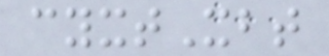cyxtXbt
